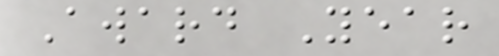Award Year
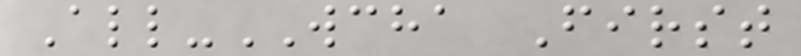All-WCHA First
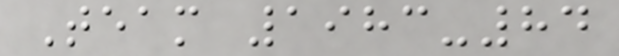Team 1983-84
